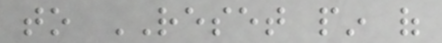to RESET pin of
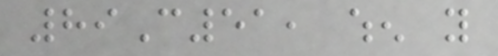89C51, when you
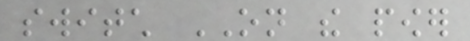switch ON the power
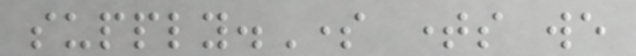supply.Some times we
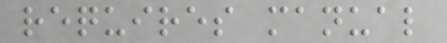requires manual
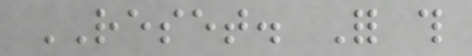RESET. For this
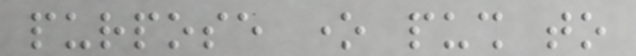purpose one push to
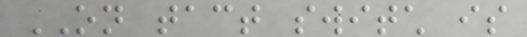ON tact switch is
